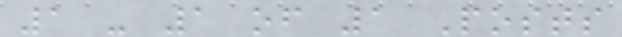1 - 1 of 1 Posts
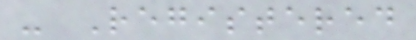- Registered
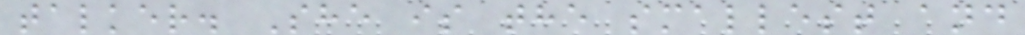talker. She is the smallest and
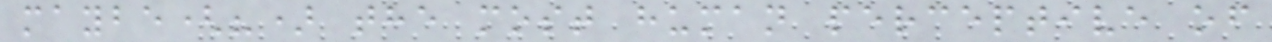maybe(?) the most human perceptive of
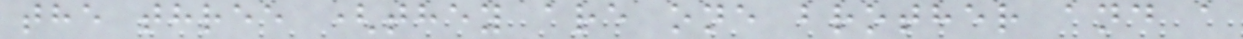the three (they are one brother and a
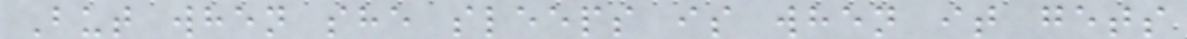But when she sleeps is when it gets
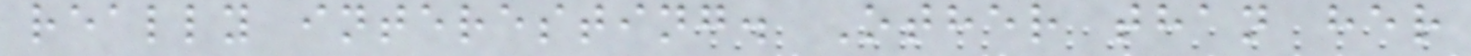really interesting. Other than her
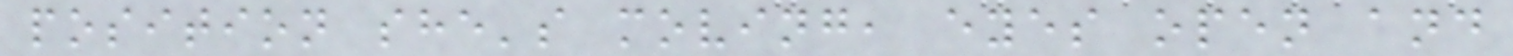position she's moving, eyes open and
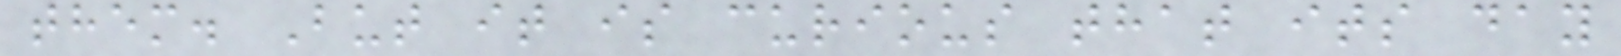them. But it is curious that its day
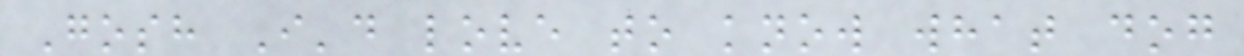Gosh I'd love to know what dog
